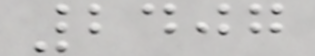2407
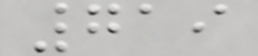719
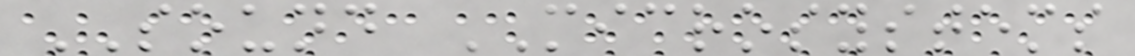SOUND MICROSYSTEMS
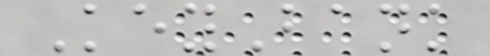KeyBank
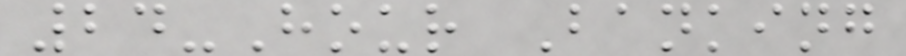24-Hour Banking
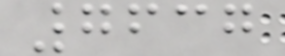7637
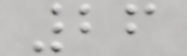26
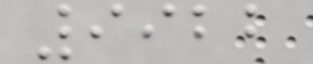9922
